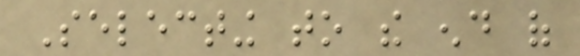Selecting to the end of
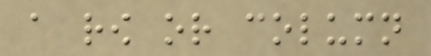a row or column
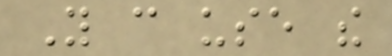You can use the
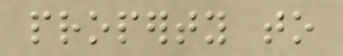property to
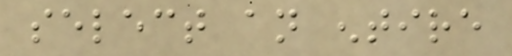select an entire
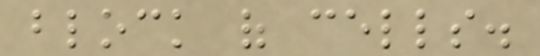block of cells.
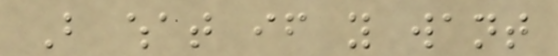But what if you want
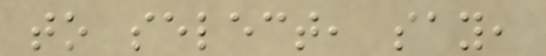to select, say,
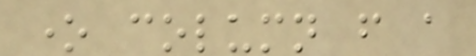one column from a
